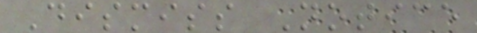Dismiss Notice
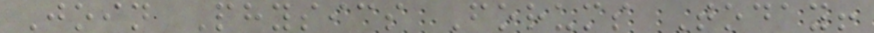Join Physics Forums Today!
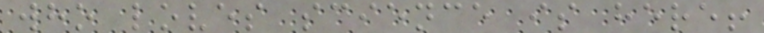who loves science is here!
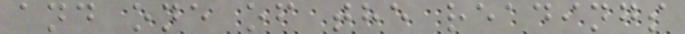and one of the readings
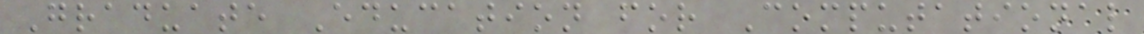Graduate Education for Computational
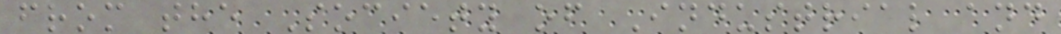from the Society of Industrial and
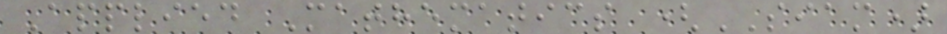Applied Mathematics (SIAM)
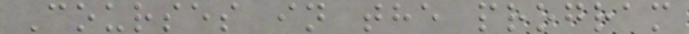Courses in the program
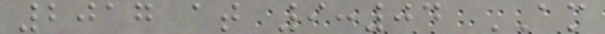2017 at 9:04 AM
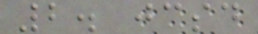2. jcsd
